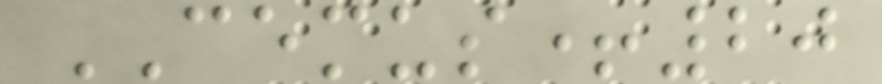CEMUS+20
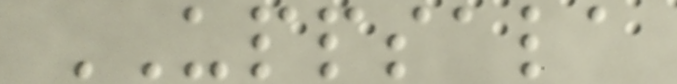UPPSALA
